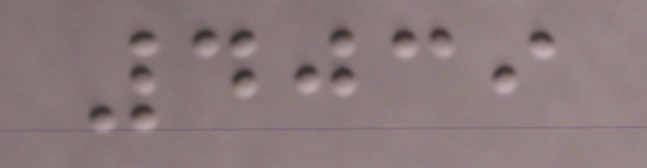4039
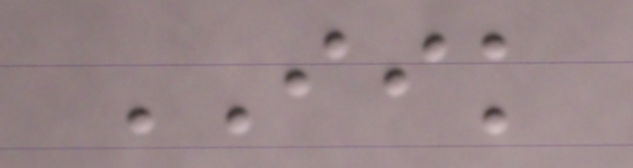IIK
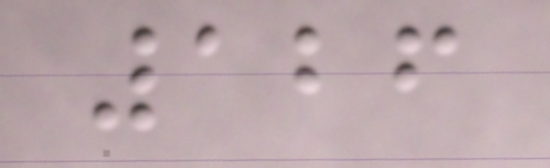126
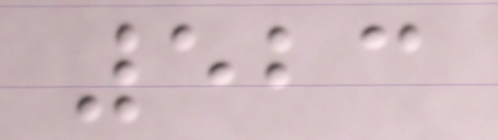523
